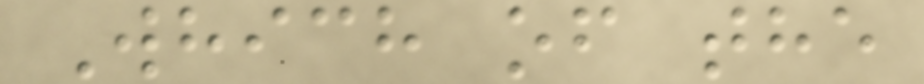Which of the
